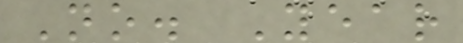No. Year
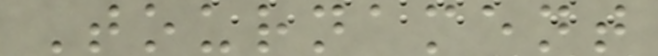Tournament
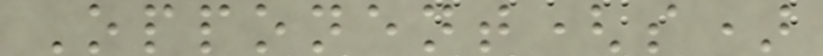Opponent(s)
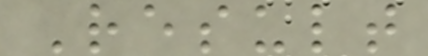Result
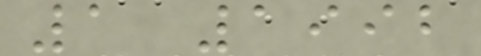1 1992
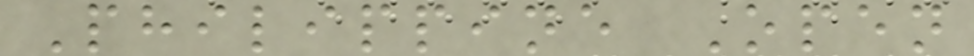Philippine Open
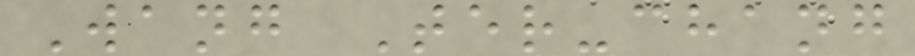Wang Ter-chang
